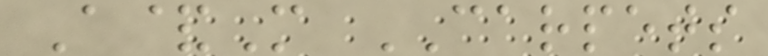A&M CARPETS
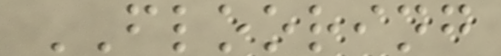FLOORING
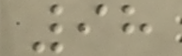98
